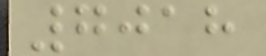7018
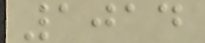1014
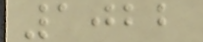1022
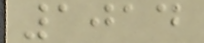1014
